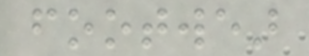footwear
